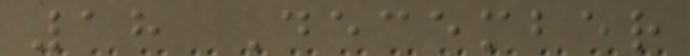18 December
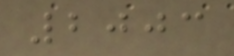2003
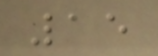15
